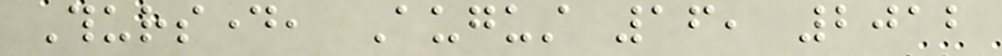Thursday, August 16, 2012
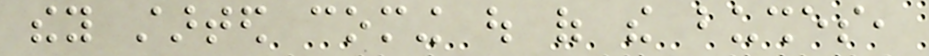they started coming out of the bushes,
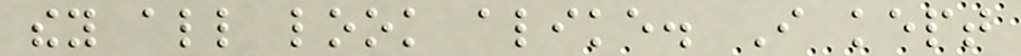they all look alike. I kept
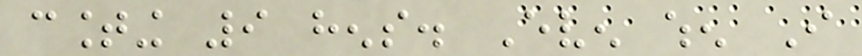counting 9 hens. Even when I
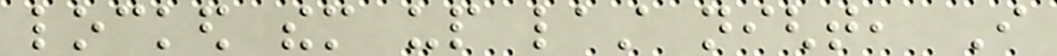locked them up last night, I
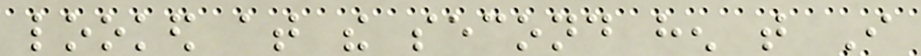looked at the second hen that I
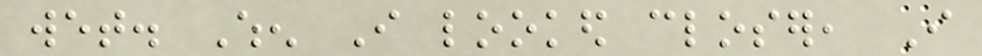wet. When I looked closer, I
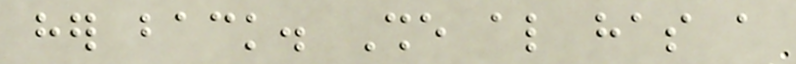her back. She also has a
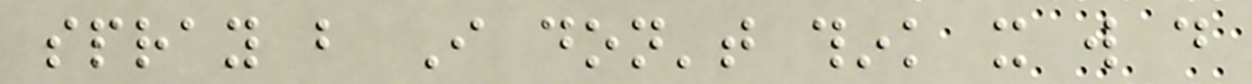spray but I don't think it will do
